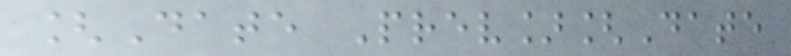[Date Prev][Date
